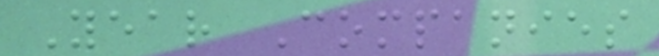Year Companies
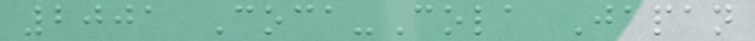2001 Coca-Cola Japan
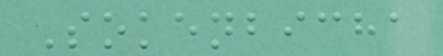Sokenbicha
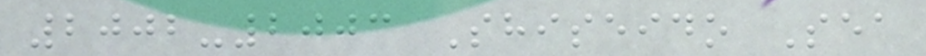2002-2003 Shiseido Sea
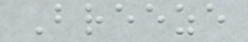Breeze
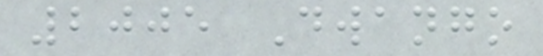2005 Dwango
